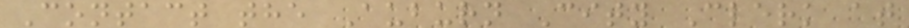Contact the Auburn City Clerk at
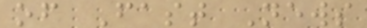of Fast News
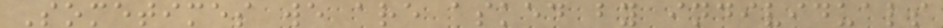Sometimes we are asked by individuals
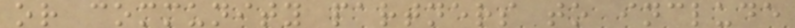or community partners to include
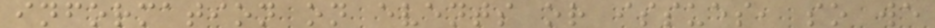information on events or issues, so we
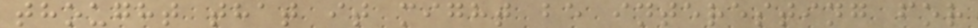thought that it might be interesting for
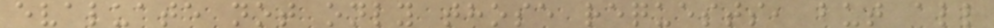evaluate not only those requests, but all
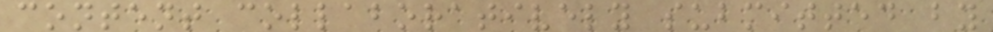content collaboratively submitted by
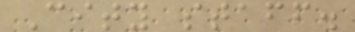City staff.
